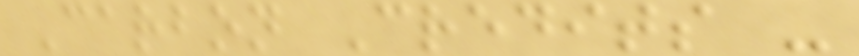Carbon Credits -
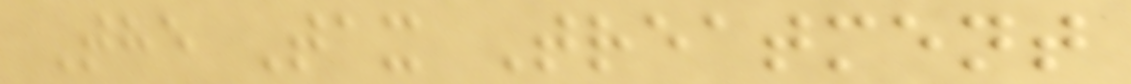The Tax Treatment
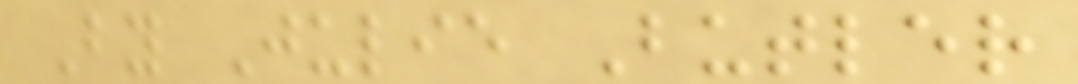By Julie Butler
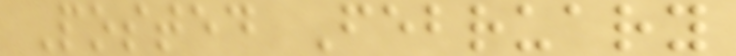Posted February
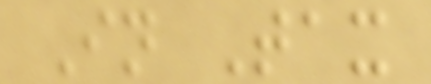In Tax
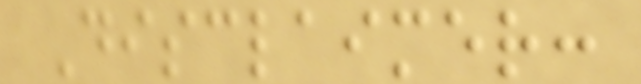Disclaimer:
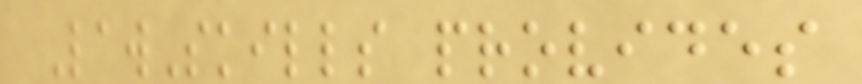LawSkills provides
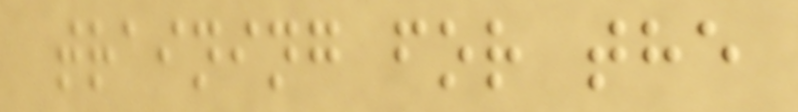training for the
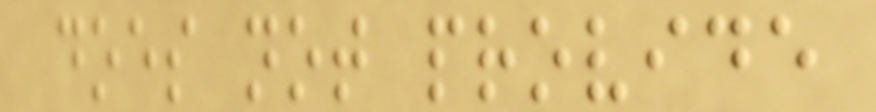does not provide
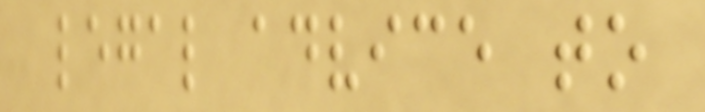legal advice to
